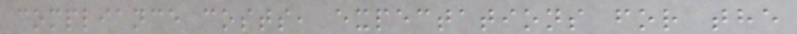compliance costs, expectations for the
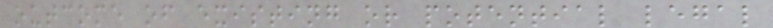outcome of existing or potential legal
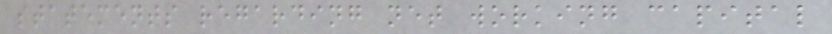statements regarding net working capital
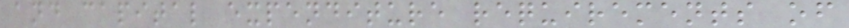and capital expenditure requirements of
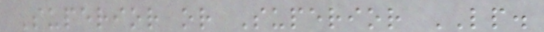Superior or Superior LP.
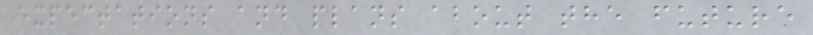expectations and plans about the future
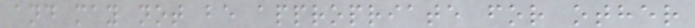and may not be appropriate for other
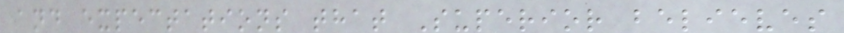and expectations that Superior believes
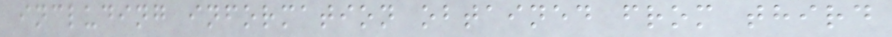including information obtained from third
